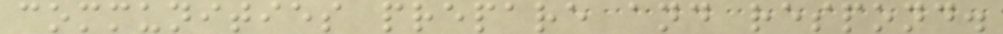communities prepare and respond.
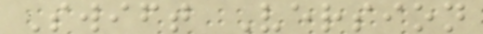Swift Version
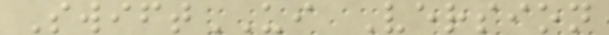SwiftUI Version
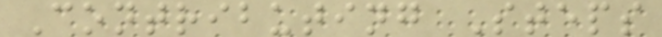Contributing Steps
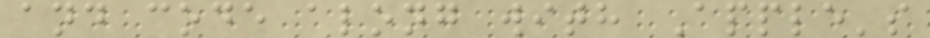and code along with Apple's
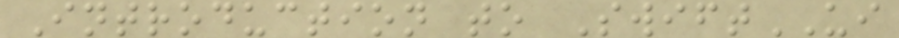Introduction to SwiftUI
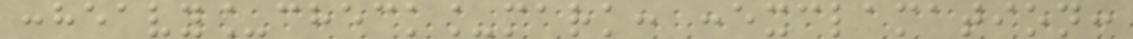:heavy_check_mark: :exclamation:
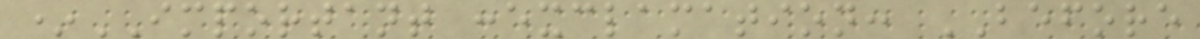*IMPORTANT :exclamation: BEFORE
